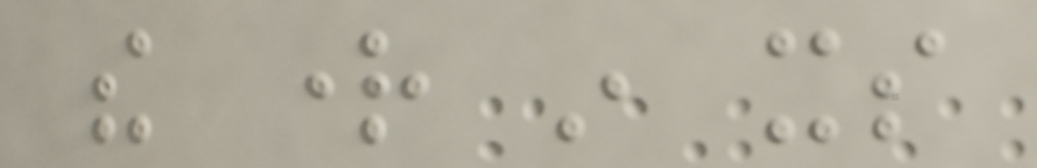the right in its
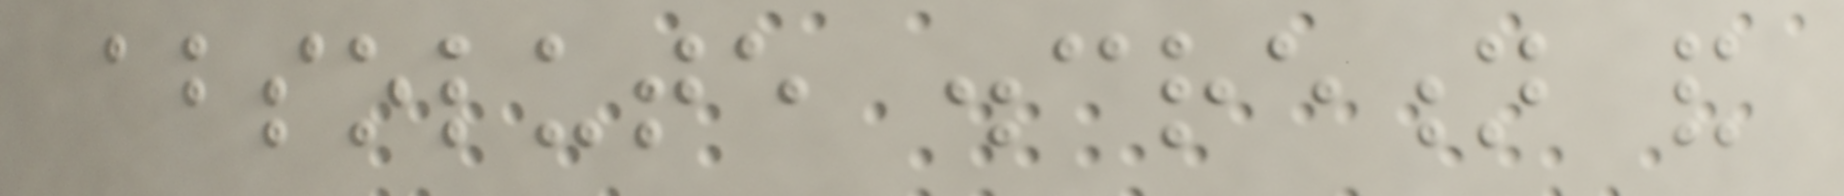absolute discretion and
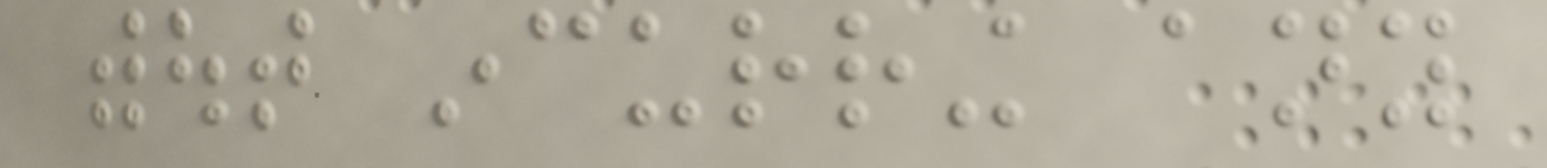without incurring any
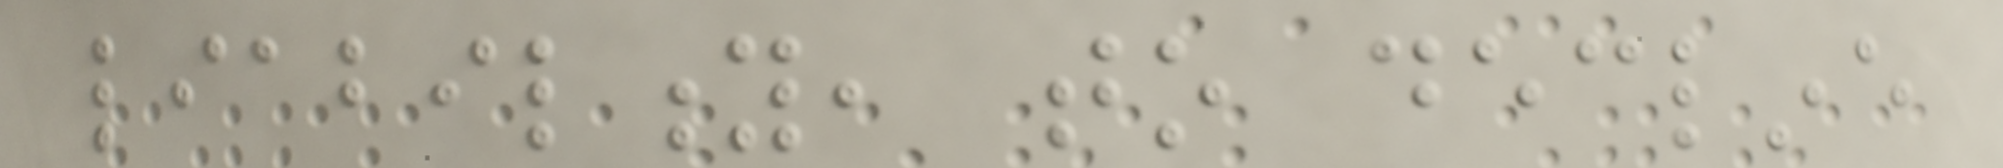liability, to decline
